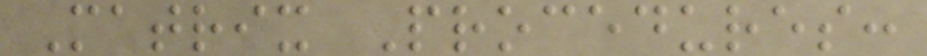Matrix Procedures:
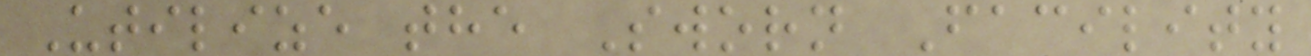Utilize the Sworn Facility
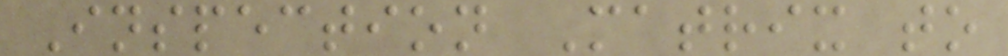Inspection Matrix to
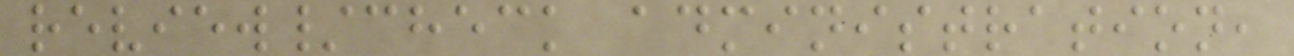review/check administration,
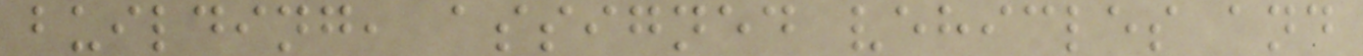building, assigned vehicles and
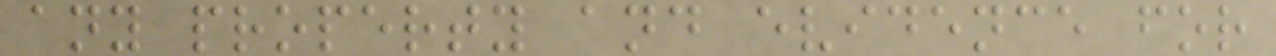any property and evidence for
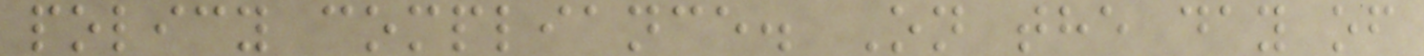policy compliance. On the day of
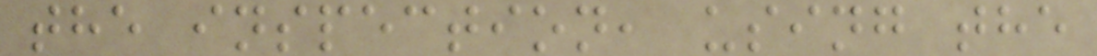the inspection, using the
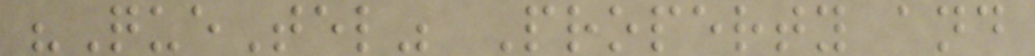"QueTel" Property and
